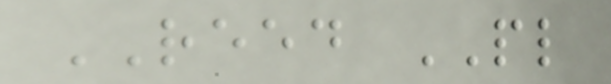REED PL
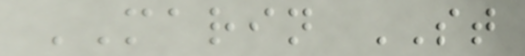MARIN ST
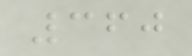360
